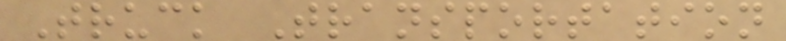Truck Transportation
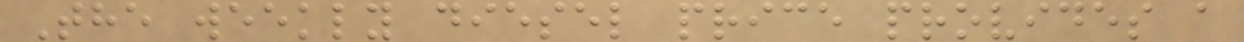The weekly diesel price provides a
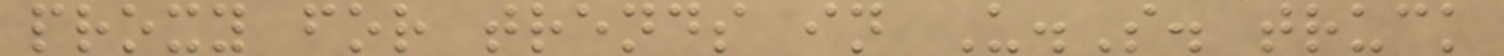proxy for trends in U.S. truck
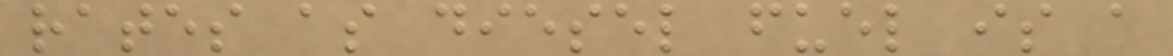rates as diesel fuel is a
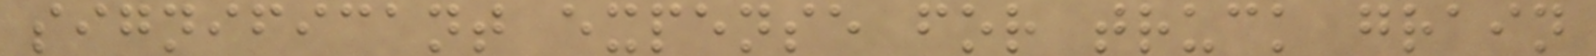significant expense for truck grain
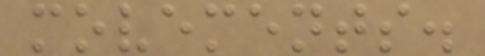movements.
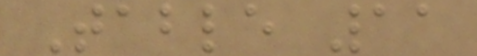Table 11
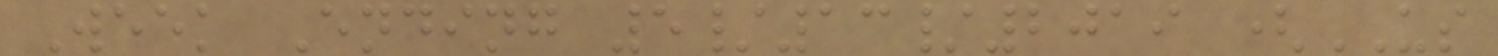Week Ending 5/13/2019 (US
